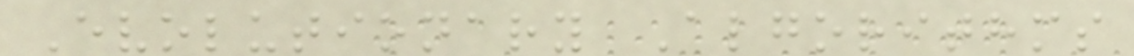Evolutionary Algorithms
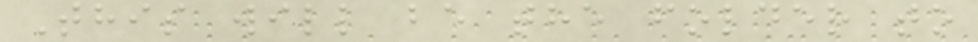This will be the folder to
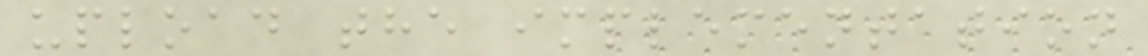upload the implementation
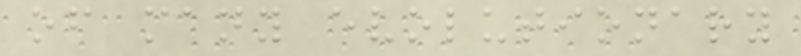of many evolutionary
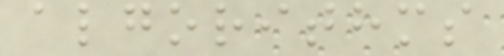algorithms
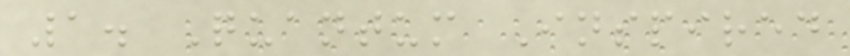1. Quantum Inspired
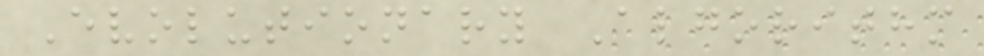Evolutionary Algorithm
